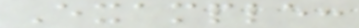Example:
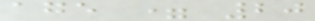age = 20
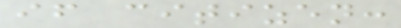if citizen:
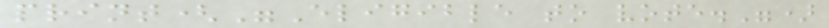print("Eligible to vote.")
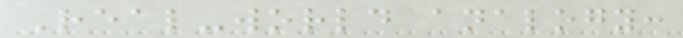Real-world analogy:
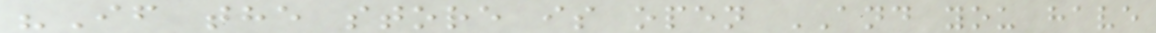"If the store is open AND you have
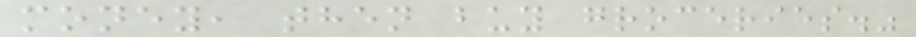money, then buy groceries."
